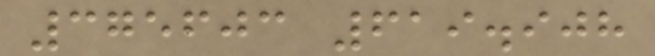375603 619.908
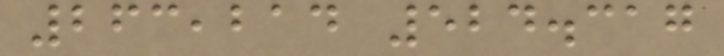263,214 524.317
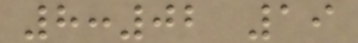8:02 19
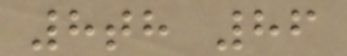8th 86
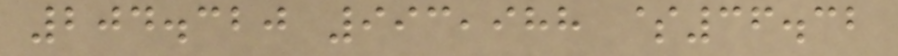204.320 993,988 $36.32
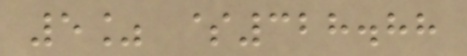5% $328.88
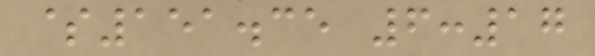$151.35 6:17
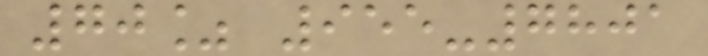70% 955-7801
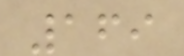169
